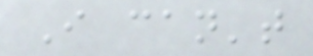I can't
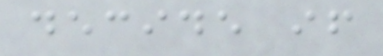decide if
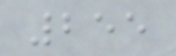255
